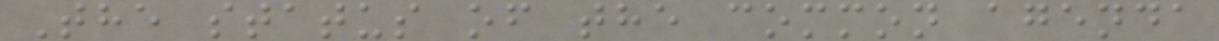The status of the common agenda
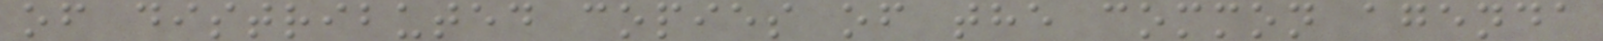of distributed copies of the common agenda
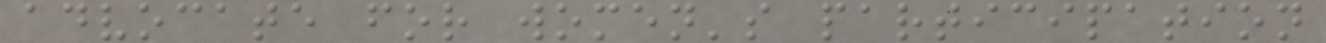advocate for women's participation
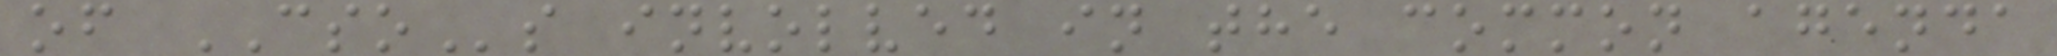of CSOs involved in the common agenda
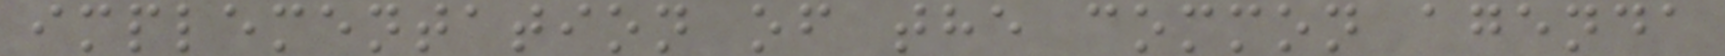implementation of the common agenda
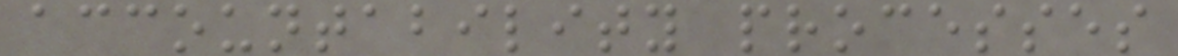accountability processes
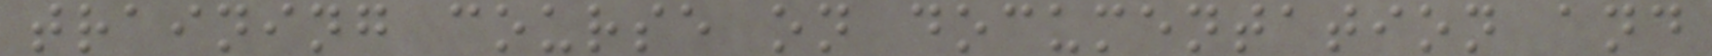training course on documentation and
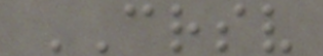CRSV
